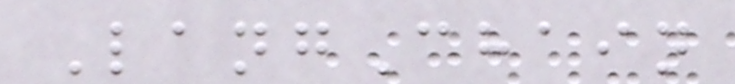LangChain
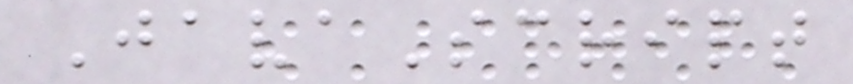JavaScript
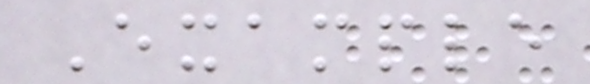Example
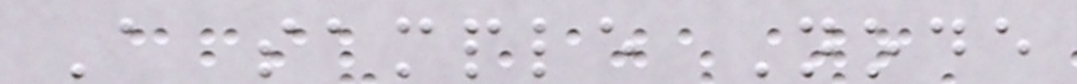A sample Node
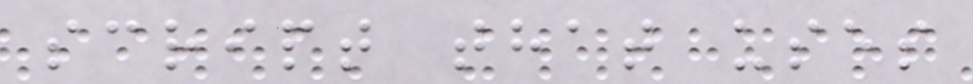script that uses
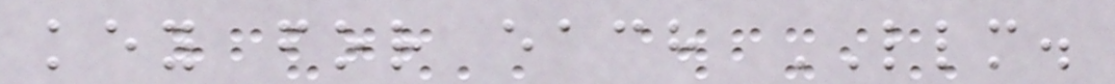key for each LLM.
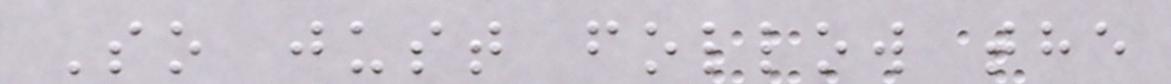So just follow the
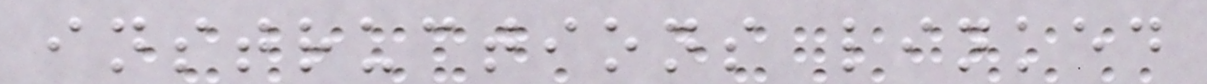instructions linked
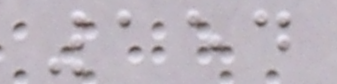154
